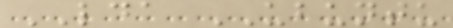LDA UBUNTU
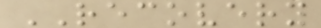RECOVERY
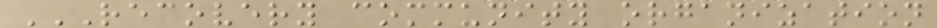RECOVERY COMMUNITY ORGANIZATION
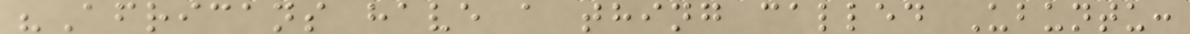"Africans have a thing called Ubuntu:
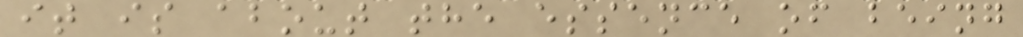it is about the essence of being
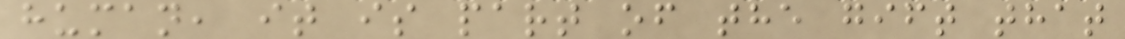human, it is part of the gift that
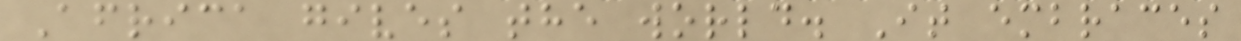Africa gives the world. It embraces
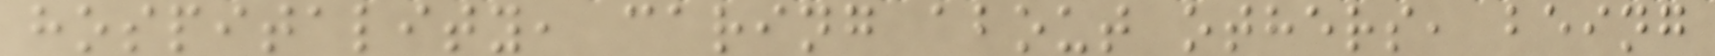hospitality, caring about others, being
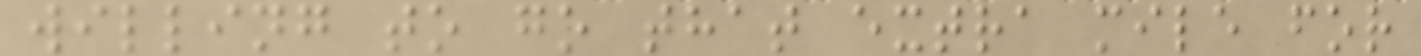willing to go that extra mile for
